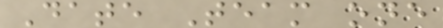Date Team one
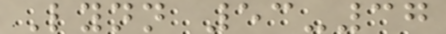Lynn 53-37
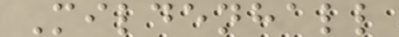Mildenhall
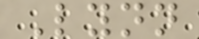Lynn
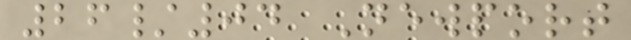26/04 Newport
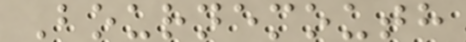Bournemouth
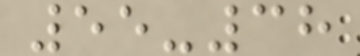55-38
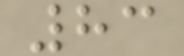83
